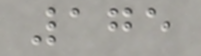175
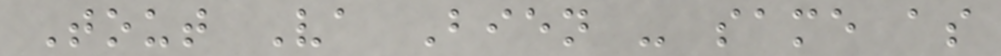Tout Va Bien - same as
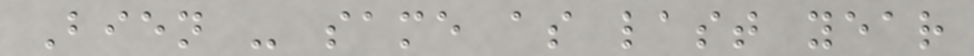Bien - same as last year
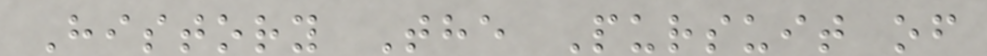History The Pursuit of
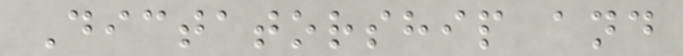Dictatorship and
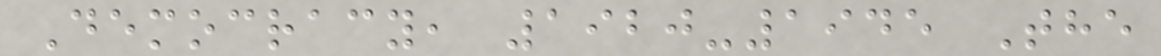Democracy, 1920-1945 The
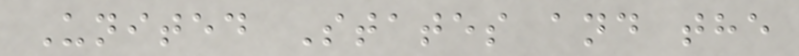United States and the
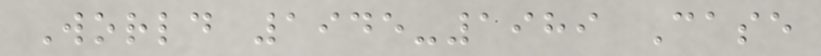World 1945-1989 Case
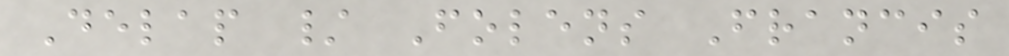Delap / Folens Francis
